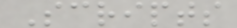Scripts
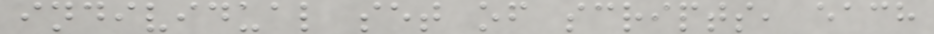individual set of scripts, each
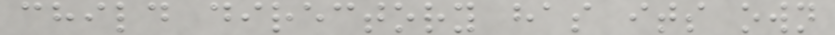child directory has its own
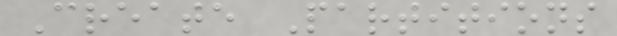Create Partitions
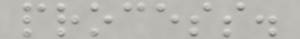process.
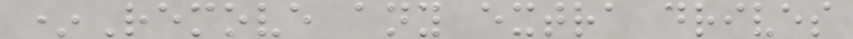*Remove any extra drives
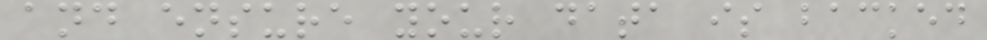and ensure your data is backed
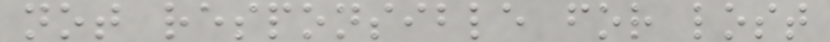not responsible for lost
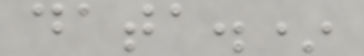data.*
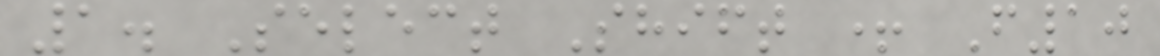1. Select Shift + F10
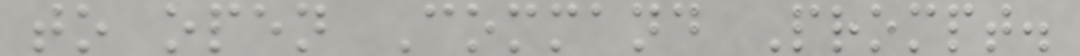to open Command Prompt.
